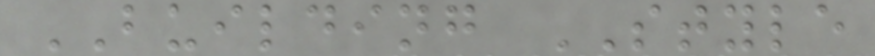BUILDING STYLE
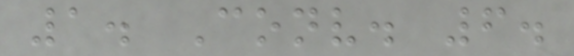1. Conv. 6.
